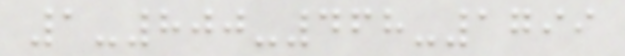1-800-468-1799
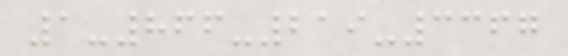1-866-219-3367
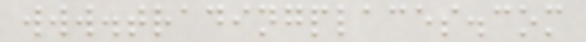www.tradingplaces.com
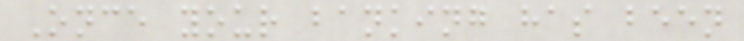Once your banking has been
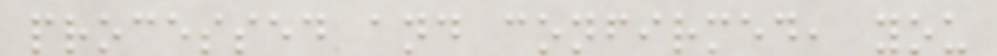processed and confirmed, you
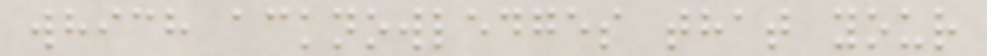which acknowledges that your
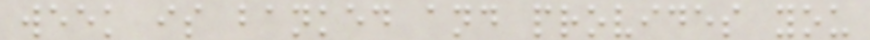week is banked and provides you
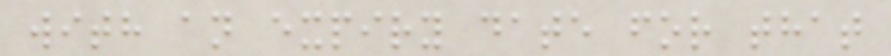with an expiry date for that
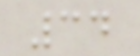34
